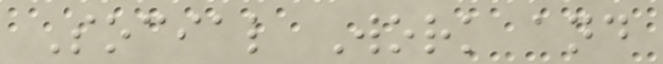Social Work and
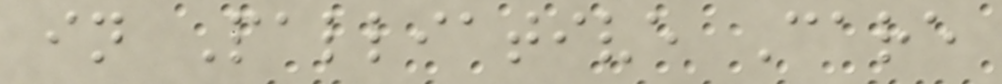in Palliative Care
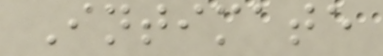Intimate
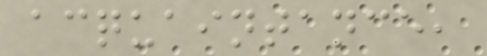acquaintance,
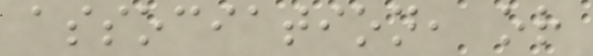association, or
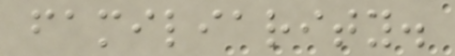familiarity.
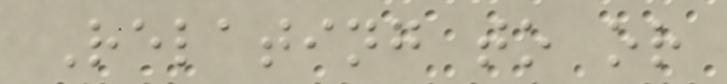Relating to or
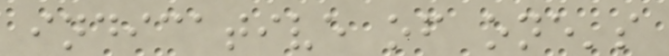indicative of one's
